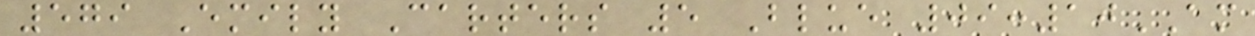579 Emily Carters 5 Blue 09:10AM
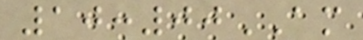10:00AM
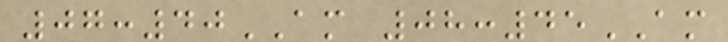07:40AM 08:45AM
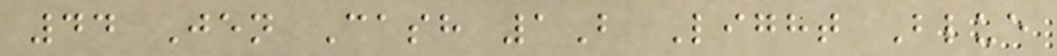44 Jen Cash 1B Light Blue
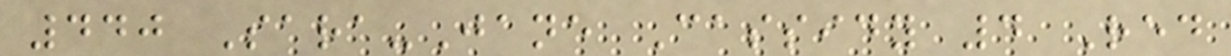440 Sara-Jane Cassidy 4 Red
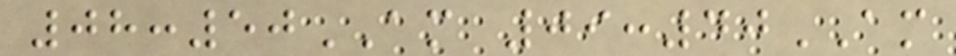08:50AM 09:40AM
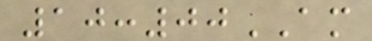10:00AM
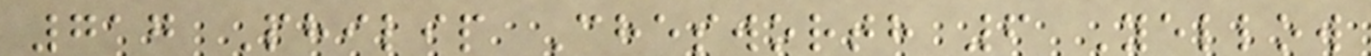717 Philip Chesworth 6 Yellow
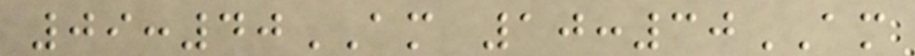09:40AM 10:30AM
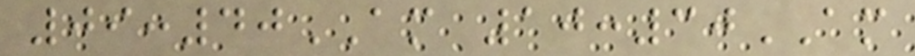09:40AM 10:30AM
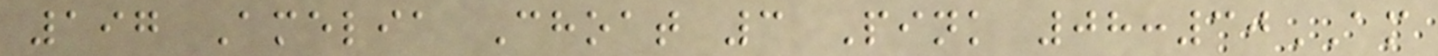197 Amelia Choat 3 Pink 08:30AM
